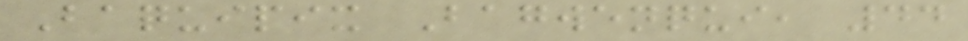Baquipix Bagwenqui, 44
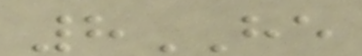8HE
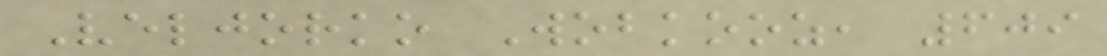Veljorko Wobkooz, 609
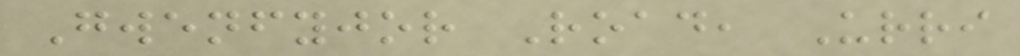Gwenfyjor Road, Urri
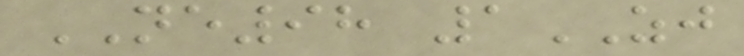NE98 1ZJ
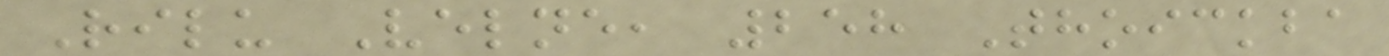Rilu Velne, 258 Thoickba
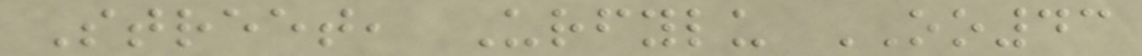Street, Urfylu OO43
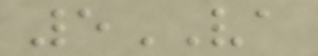5VA
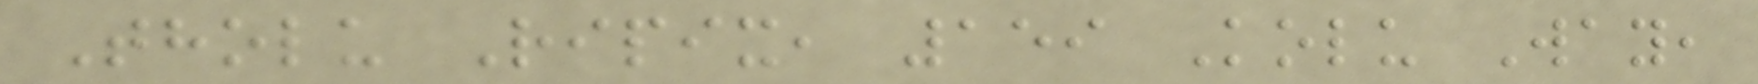Tholu Ripix, 159 Kolu Way,
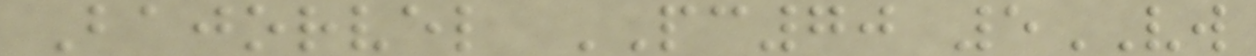Bajorvel PC70 5VW
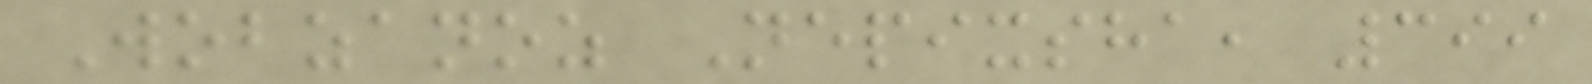Wobzanoz Nepixsha, 399
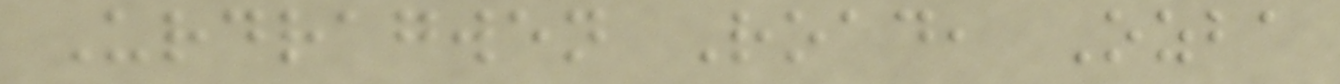Urdragwen Road, Ozba
